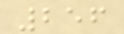256
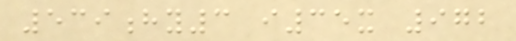539hy3 i35x 972
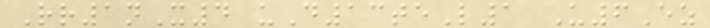Rr1nX4 uD13teL1 U6Ez
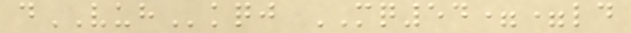dVUHkqj MQ54==ld
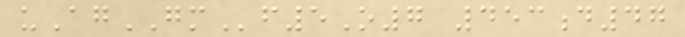uAgGMf5O7 453d47
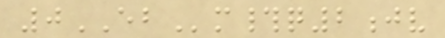0EBm#q2jv
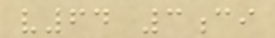v64 3ci
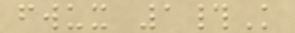fwux 1#K
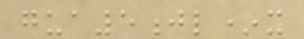gua5jl*x
